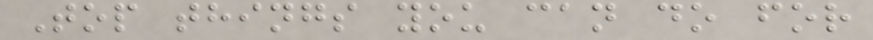Top things you can do for
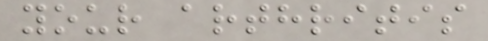your arthritis
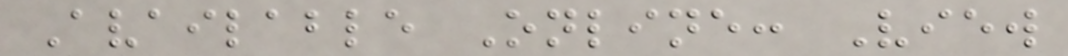Available Online: View
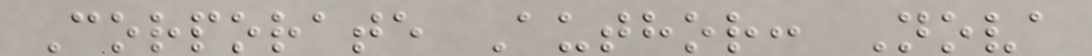Corporate Author: Nova
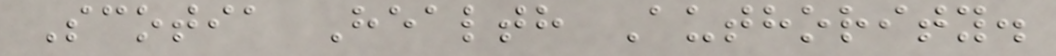Scotia Health Authority.
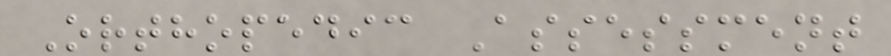Orthopedic Assessment
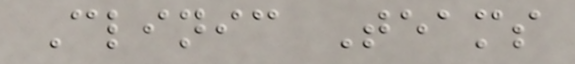Clinic Teams
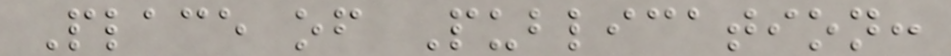Place of Publication:
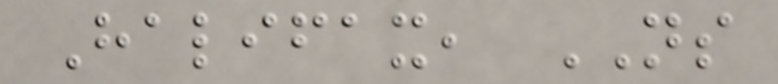Halifax, NS
